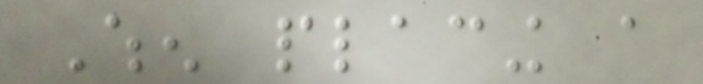When placing a
